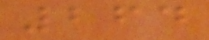264
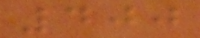400
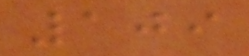109
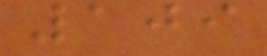109
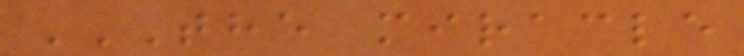THE MIRACLE
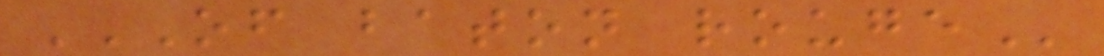OF BATON ROUGE
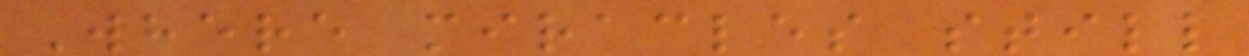Where miracles still
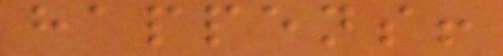happens!
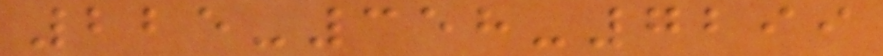225-358-7299
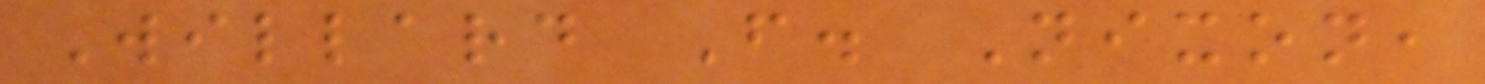Willard F. Nixon,
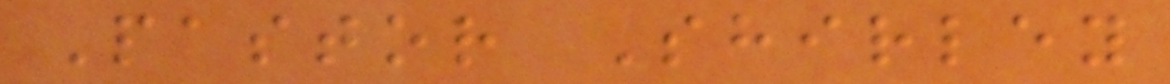Pastor Shirley
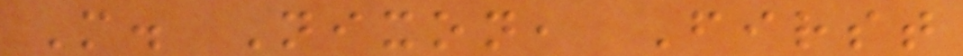M. Nixon, First
